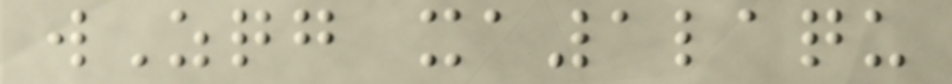wZqg xa1laqu
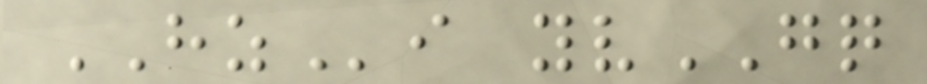HZi yvGQ
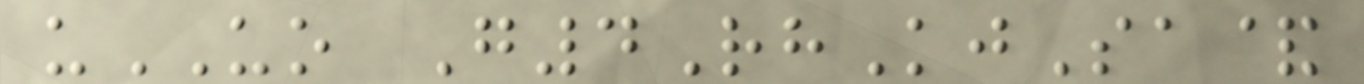uUO G4RhKjSa&
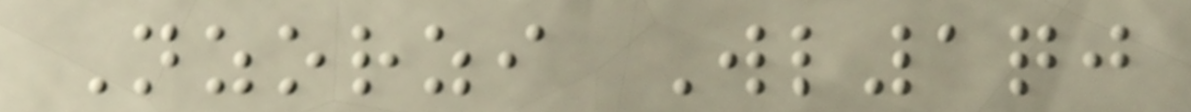Nzorzi Wl1qj
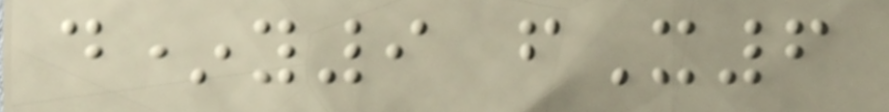d*y9 fX6
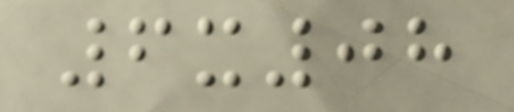6x08
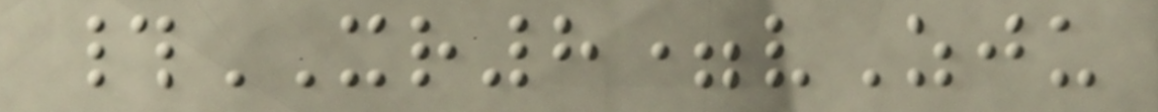#XR8=vZju
